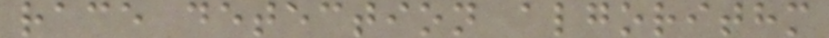race detection algorithm
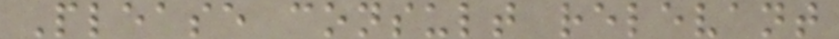Please consult relevant
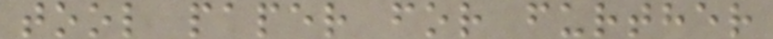tool paper for further
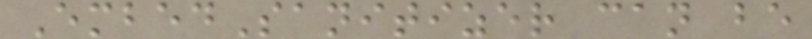EmbedSanitizer can be
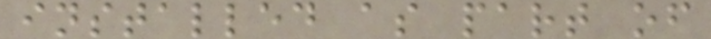installed as part of
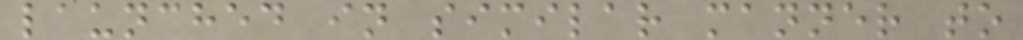launched in similar manner to
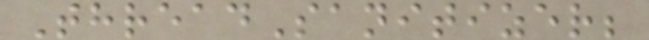ThreadSanitizer;
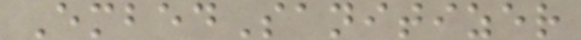EmbedSanitizer
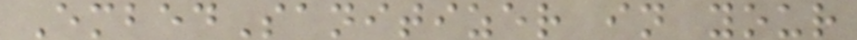EmbedSanitizer in your
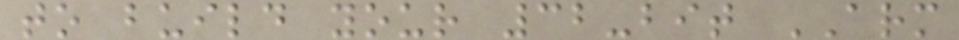to build your 32-bit ARM
